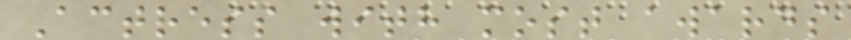Actress with most awards
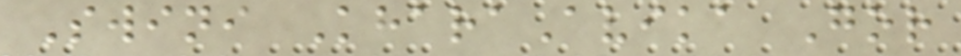Swini KharaAvika Gor
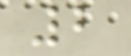2
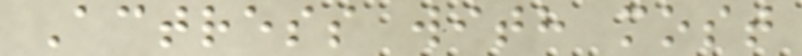Actress with most
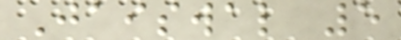Jaiswal 5
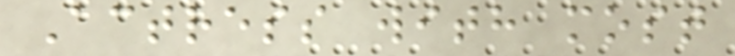Actress with most
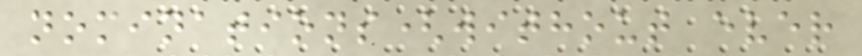nominations(without ever
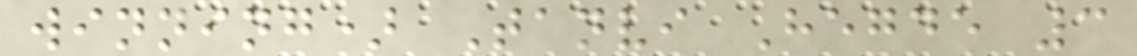winning) Tanvi Hegde 3
